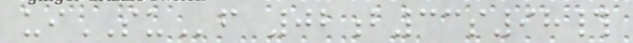uiSUf 02b33s98#
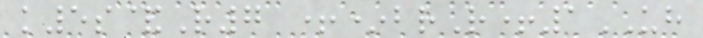k5s&R7 +*brR+1UH
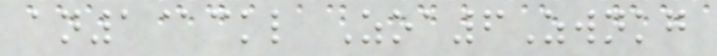an1@ckl Zoa6Zwnkg
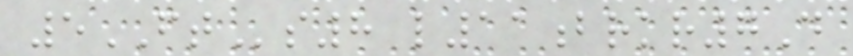5FTs8 l11brkr7D
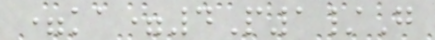=ka=4P1/G
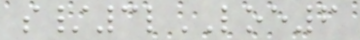s/3lLOE6
